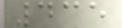435
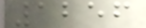1256
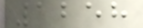1258
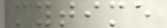mytime
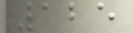125
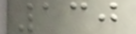130
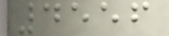4556
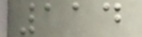114
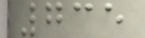735
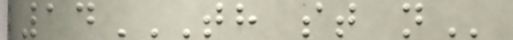14TH ST N
